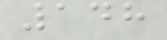148
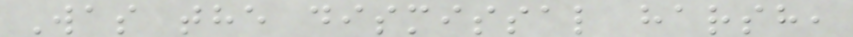Was the dismissal harsh,
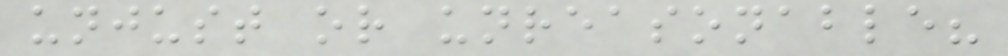unjust or unreasonable?
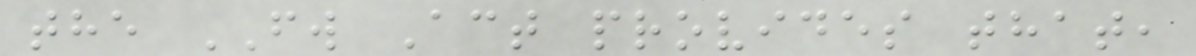the FW Act provides that,
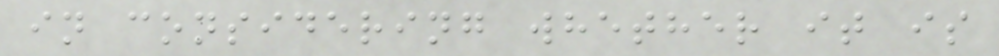in considering whether it is
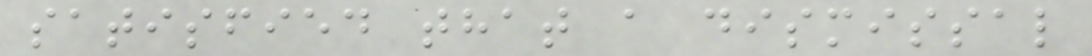satisfied that a dismissal
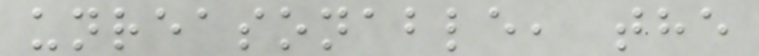unreasonable, the
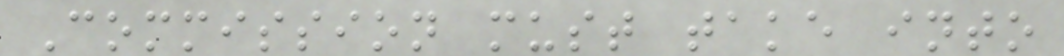Commission must take into
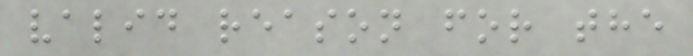valid reason for the
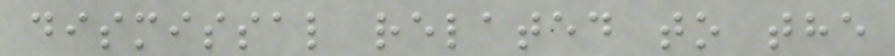dismissal related to the
